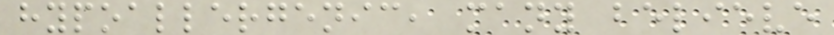hypoallergenic, many believe
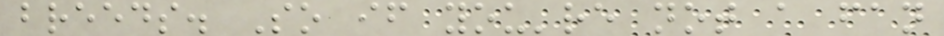breeds. So if you're not a fan
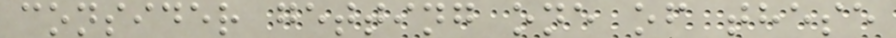consider getting one of these
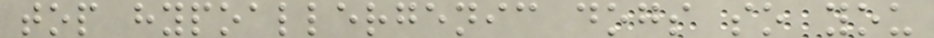top hypoallergenic dogs so you
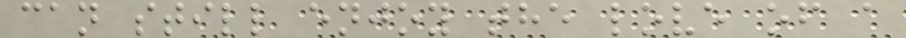can still enjoy the love of a
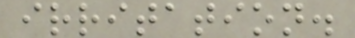irritation.
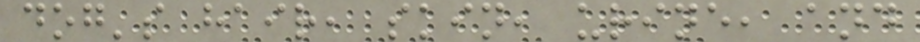dog's hair, skin, urine, and
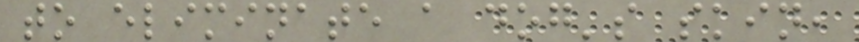to eliminate a dog's skin,
